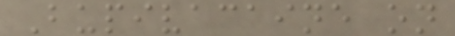Bupivacaine on
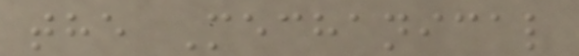the Mechanical
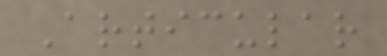Articular
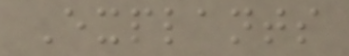Explants
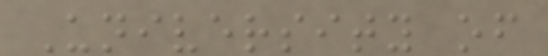University of
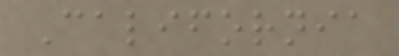California
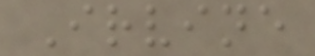Irvine
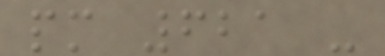pm 621 -
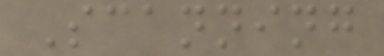Scanning
